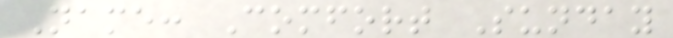Name: Comfort Sunday
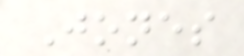Jones
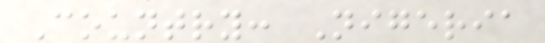Country: Nigeria
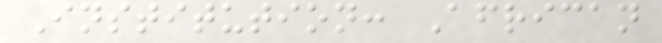Institution: African
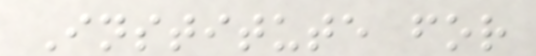Institute for
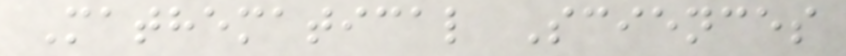Mathematical Sciences
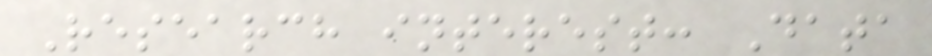Research interest: Data
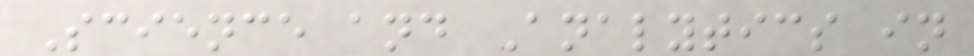Science and Analytics in
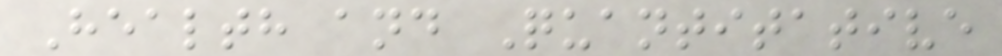Health and Quantitative
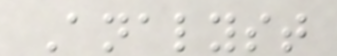Analyst
